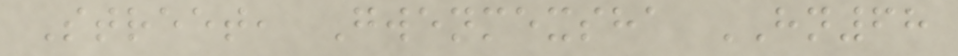Street, Gwenmexsha HN68
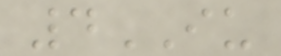4IU
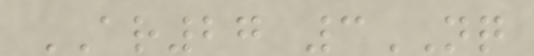AR27 3NQ
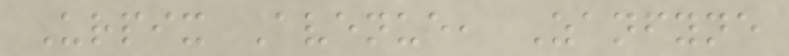Urpix Avenue, Zanfyne
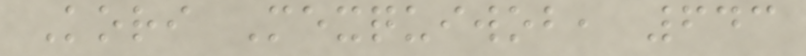Kori Mexquiwob, 643
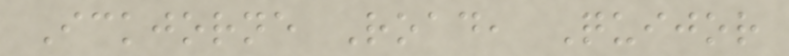Ickjorne Road, Quijor
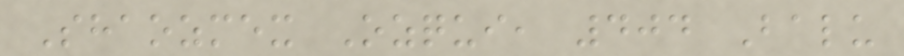Shaozmex Ozqui, 404 Balu
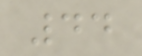44
